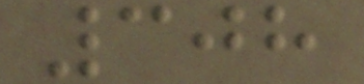308
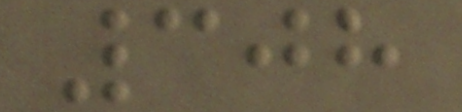308
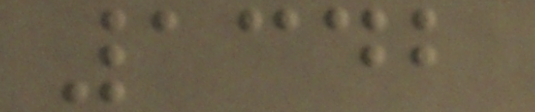1342
